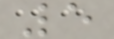5
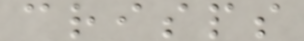crisps
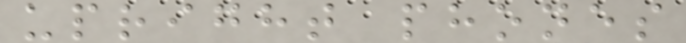upright phones
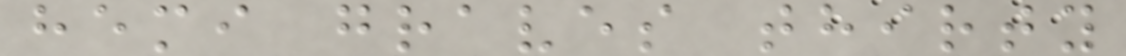hemi graves thirty
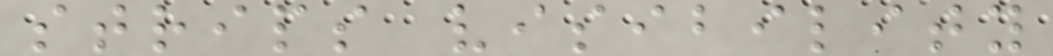strips visibility
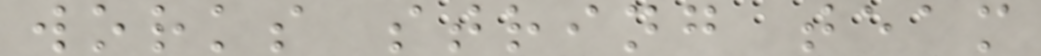works string team
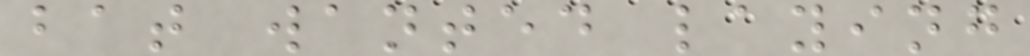bat wanted laying
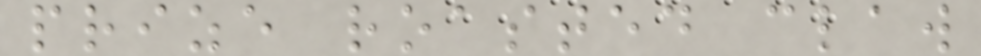prize roasted claw
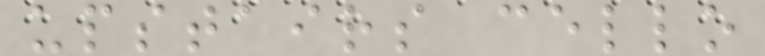upstairs cello
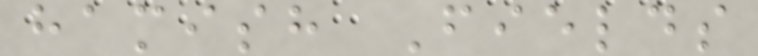hamish Fields
